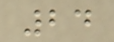24
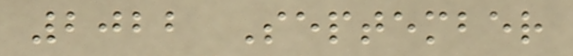2022 September
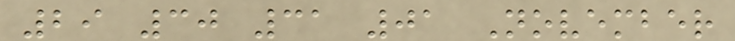29 30 31 01 November
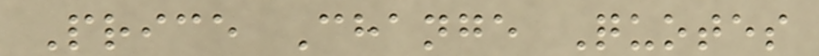Price Change Quotes
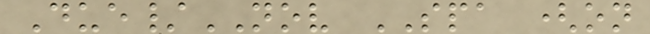Due/NOV SPA (on
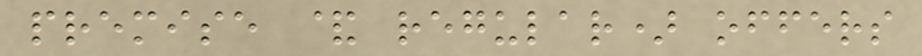premise & regular) offers
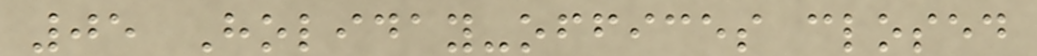05 Holiday-offices closed
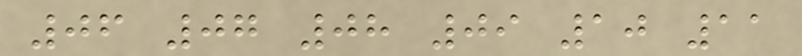06 07 08 09 10 11
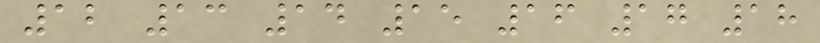12 13 14 15 16 17 18
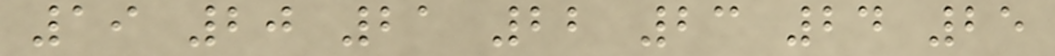19 20 21 22 23 24 25
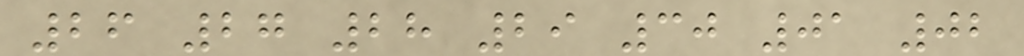26 27 28 29 30 01 02
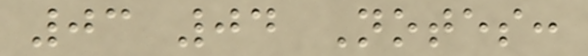03 04 Notes:
